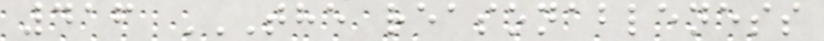416 THE REASONABLENESS
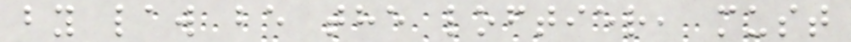by law be the loftier, must
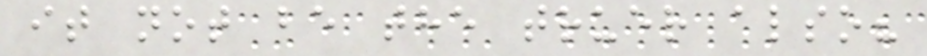it not be the truer also?
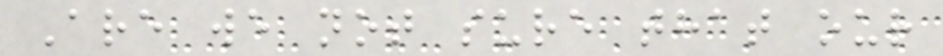Are we not sure that our
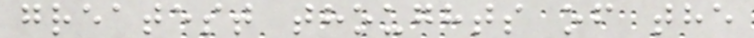greatest thoughts of the
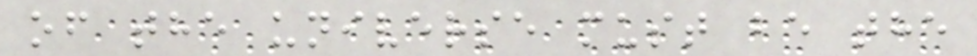of the universe must be the
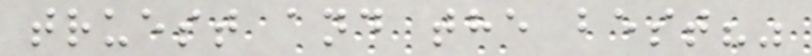truest and the best?"
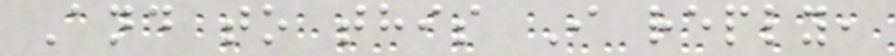And to this I reply,
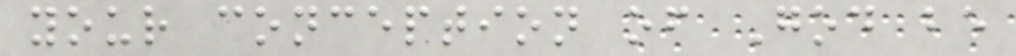your conception of God be
